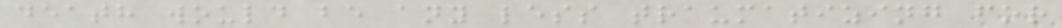death would be any less traumatizing for
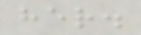her.
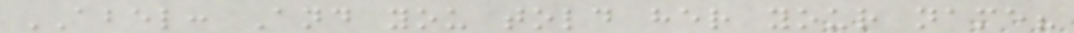ABEL: And you told her your name?
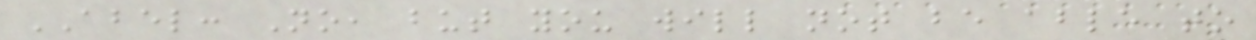ABEL: No, but you will not be able to
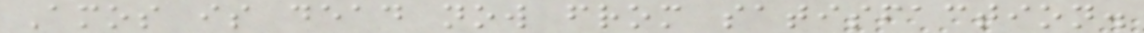Amos is dead now from satisfaction.
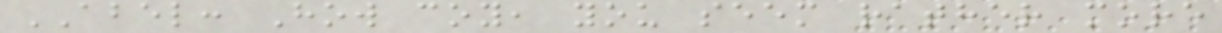ABEL: How coy, you seem rather more
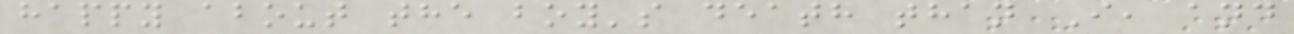happy about the boy's death than I, and
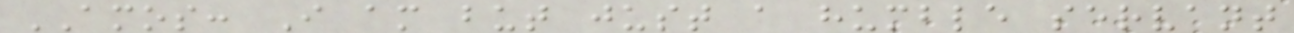AMOS: I am but just a humble servant
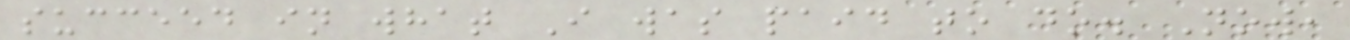succeed in what I was paid to do. Now,
